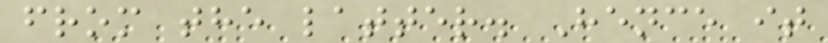from the latter. Hence it
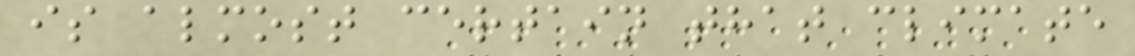is almost certain that climate
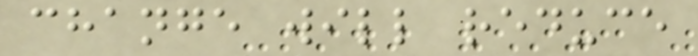change will reduce
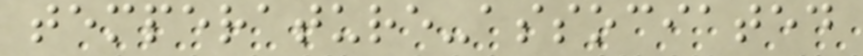temperature-associated
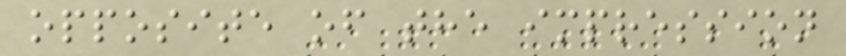opposite of the impression
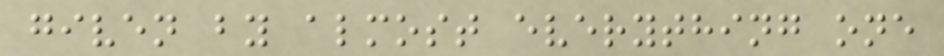given by almost everything one
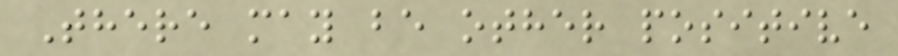There may be other positive
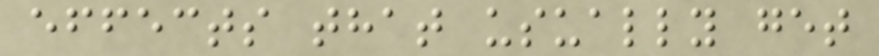effects that usually get
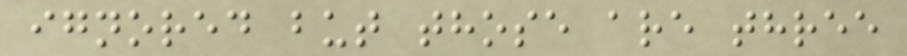ignored but those are three
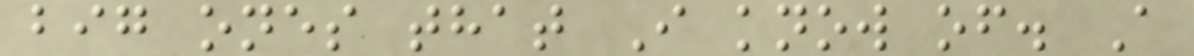big ones that I know of. A
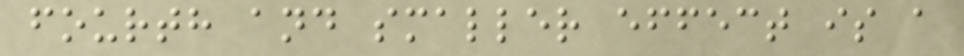fourth and smaller effect is a
